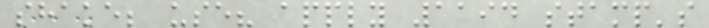shake; use? apply 1194 stamp's
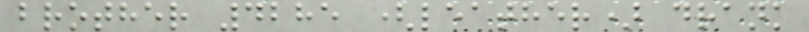brother 4285 (leather) drank
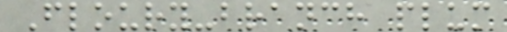Floury-branch plum
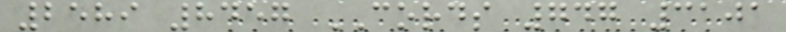2589 8457 CORDS 747 3101
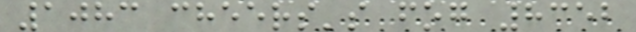1083 cheers's fog 8352
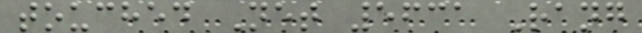touched Net 5631 Rang
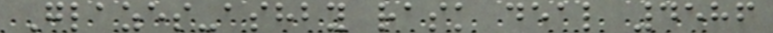Glazes-ashby rask deal 4586
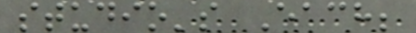studio's Each;
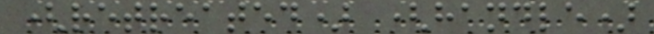(retreated) (handle)
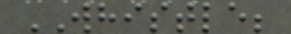WHISTLE;
